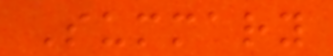Summary
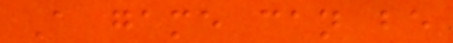A game can be
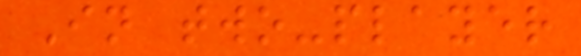In two-player
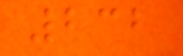232
